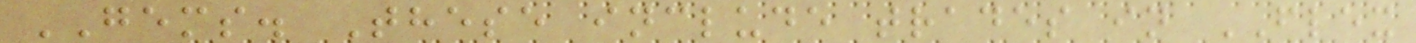GEMS. These include trades in FLEX
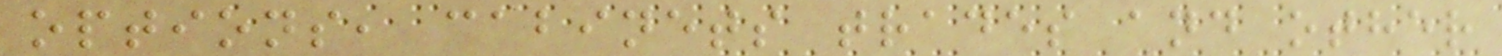options, cabinets trades and other
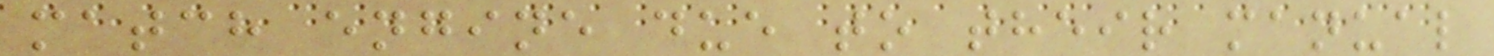match engine due to their manual
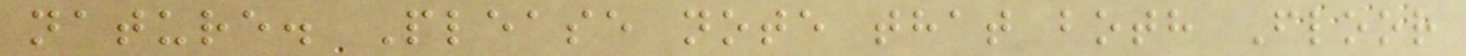nature. Please note that both Floor
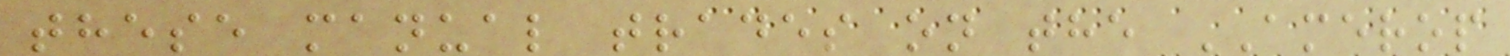these manual trades on the AMEROP
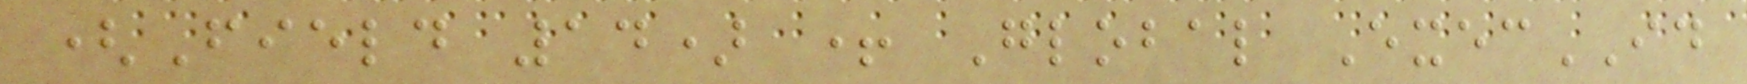(Field 14) + Global ExecID
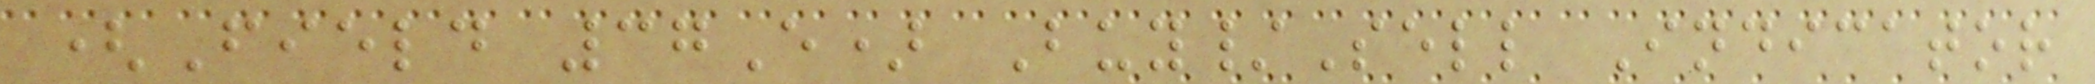(Field 37E) Buy/Sell Indicator
